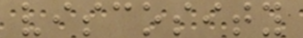viscosity
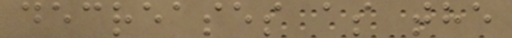decreases as the
